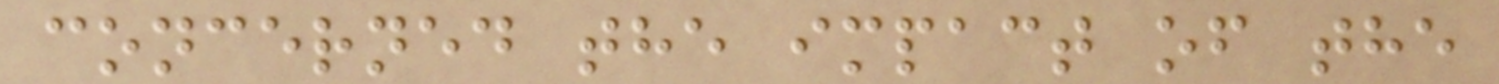concerned the impact of the
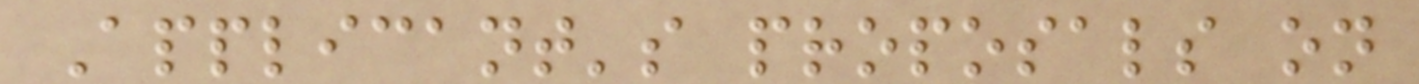Applicant's proposals on
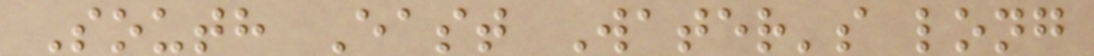South East Water's long
